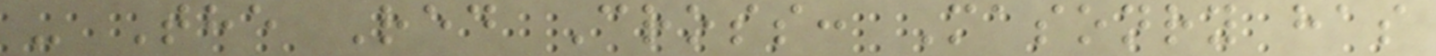- The Red Cross: Masonry has
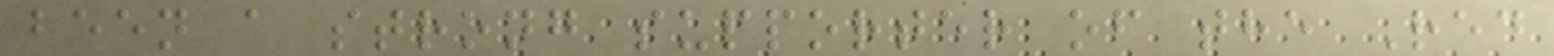been a strong supporter of the Red
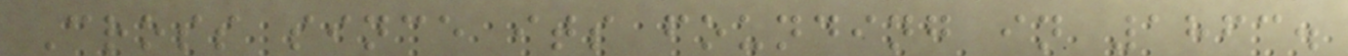Cross since its founding in 1863.
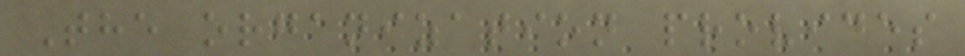The organization provides
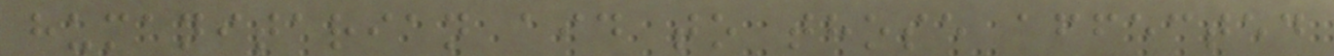humanitarian aid to those affected
